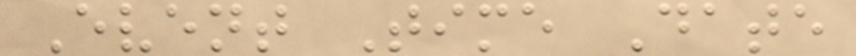Event Time Date
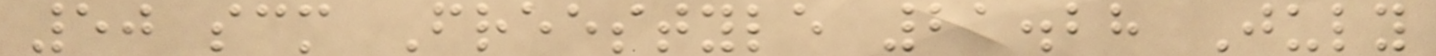50 scm Freestyle 21.28 July
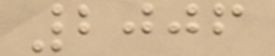2006
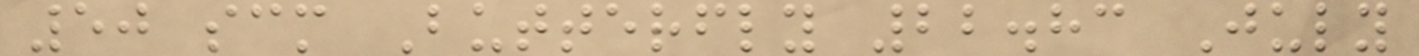50 scm Butterfly 22.83 July
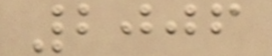2006
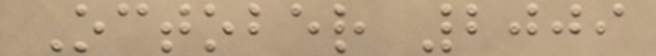October 2009
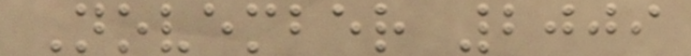November 2009
